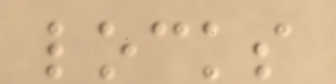locks
